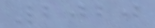2020
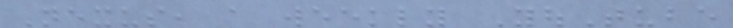Nexus, a weekly YouTube
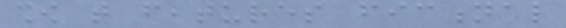show that features fictional
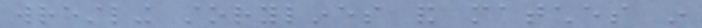wrestling storylines and matches in
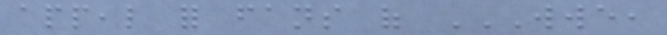appeal for fans of WWE,
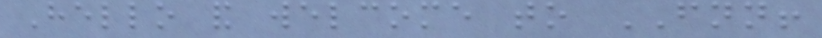Hello and welcome to FNN!
